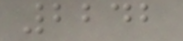2242
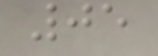05
